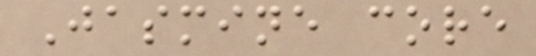Jasmine core
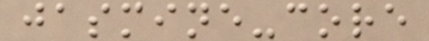jasmine-core
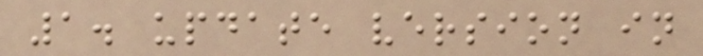1. update version in
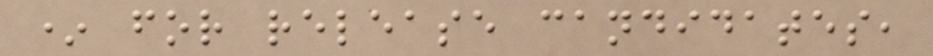* for release candidates,
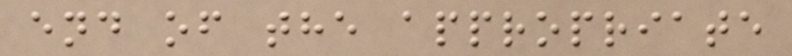end of the appropriate
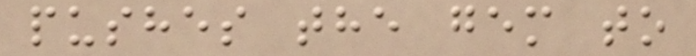pushes the gem to
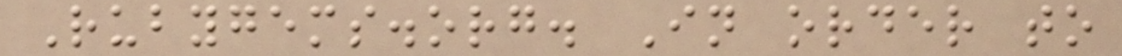Rubygems.org. In order to
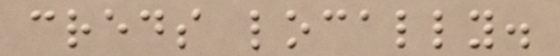creds locally.
